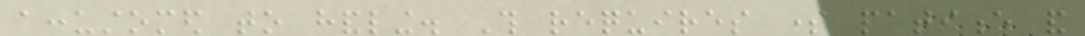accustomed to handling. This requires some patience and
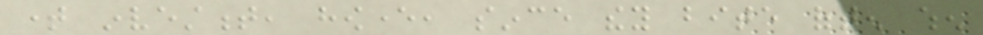time investment, however, since they bite often when
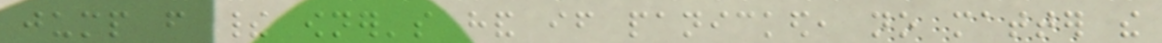jump from their owner's hand if panicked, no matter the
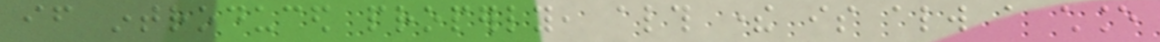if introduced properly, although there is always a chance
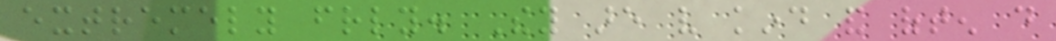extremely friendly. They are very kind and often do
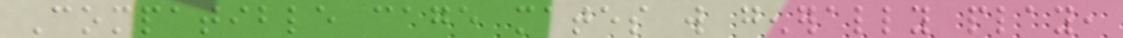Compatible cage mates will generally play,
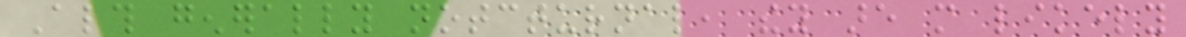Although generally notcturnal, they are more likely
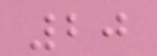20
